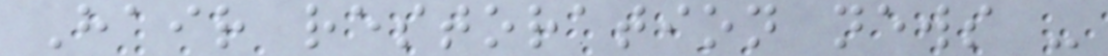Hair restoration news -
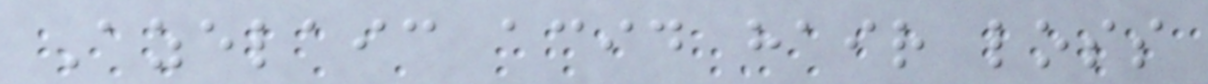Azelaic acid hair loss
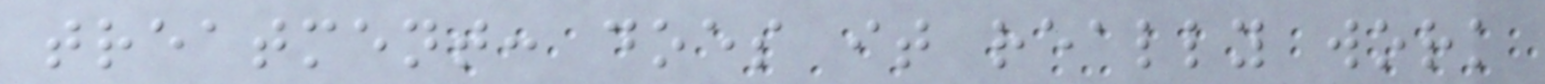treatment: does it really work
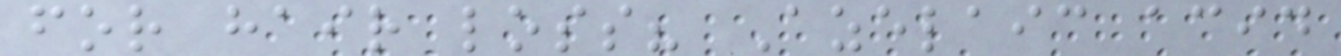for hair loss? Azelaic acid
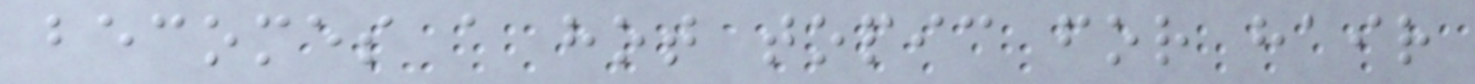becomes a hot topic for hair
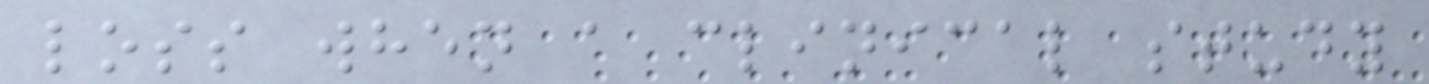loss when a clinical study
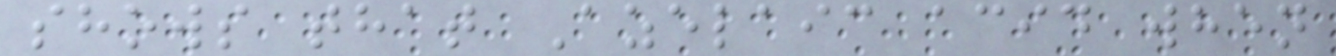shows that Azelaic acid when
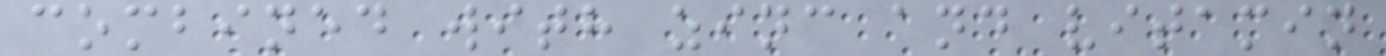combined with zinc and vitamin
